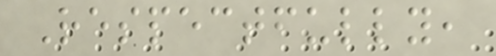Respectfully,
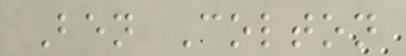Ben Colton
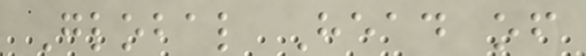Global Head of
